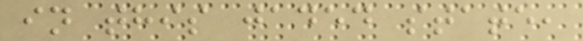in this jaded state,
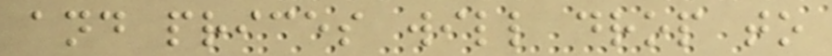and prices will drop to
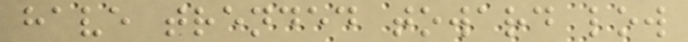have trended toward low
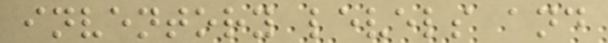inventory levels and
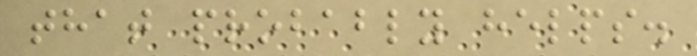that probably helps.
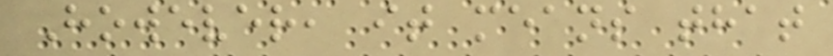However, it means that
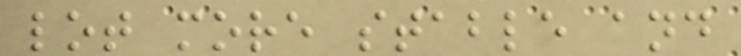lot more stable and
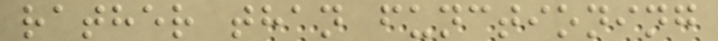rather than functioning
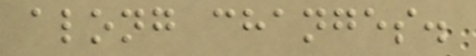along changes.
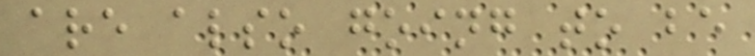are also going to be
